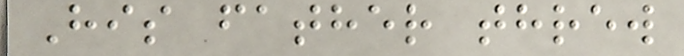His father threw
